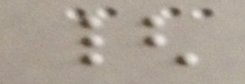{
